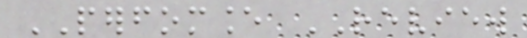PERFOMANCE REVIEW
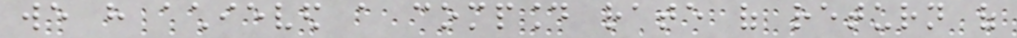we have achieved a compound rate of return of
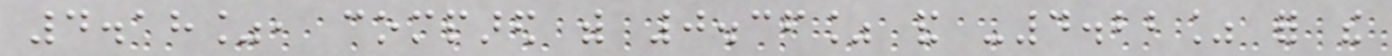4.18%, compared with 0.36% and -4.22% for the
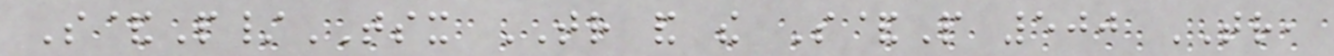S&P/TSX TR and the S&P 500 TR,
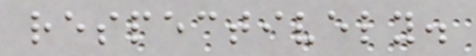respectively.
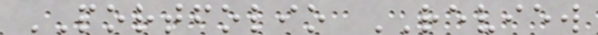PORTFOLIO REVIEW
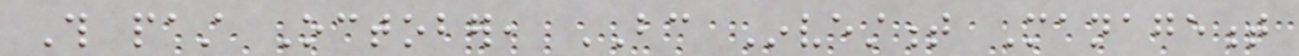This past October, BC Investment Management
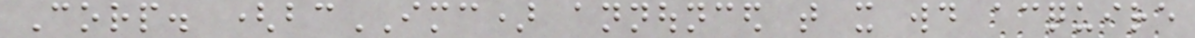Corp. (bcIMC) announced that it would acquire
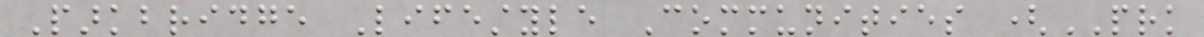Parkbridge Lifestyle Communities (PRK
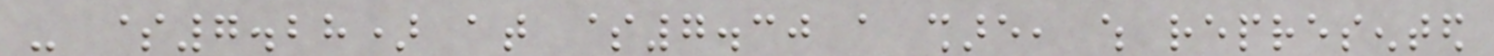- $7.28) at $7.30 a share, which represented
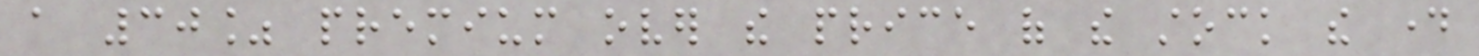a 30% premium over the price of the stock the day
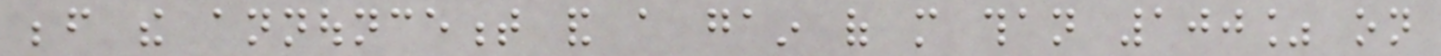before the announcement and a gain of more than 100% on
